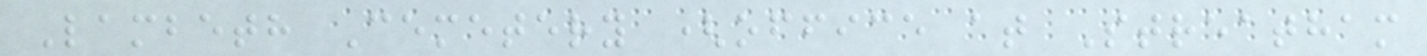Lambeth Cemetery (office at Streatham
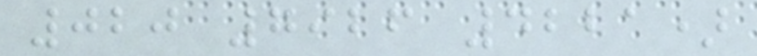020 7926 4221)
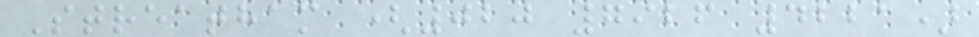Streatham (020 7926 4221)
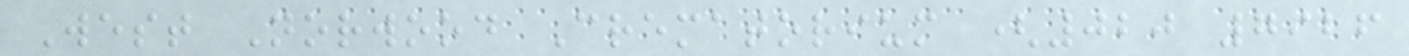West Norwood Crematorium (020 7926
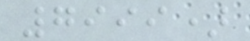7999)
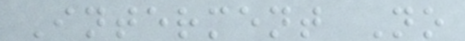Interment No
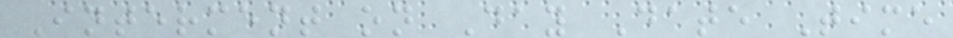Interment on Day Date Time
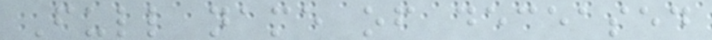Full name of deceased
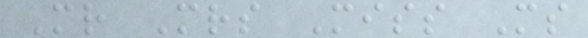Mr Mrs Miss Ms
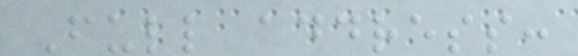Full address:
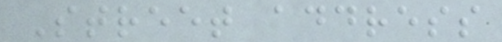Street address
